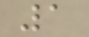1
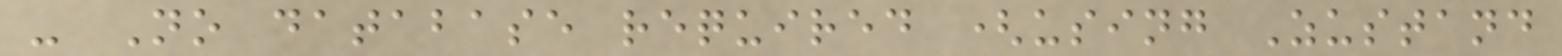- No database required (using Zustand
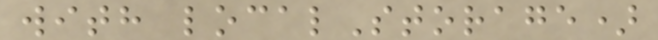with localStorage)
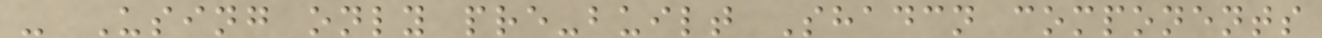- Using only pre-built Shadcn components
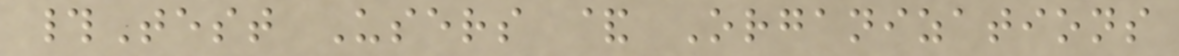#Test Users & Organizations
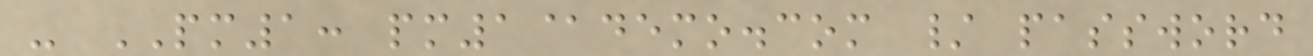- PM1: pm1@demo.com / password
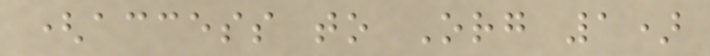(access to Org 1)
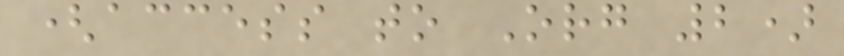(access to Org 2)
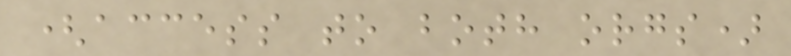(access to both orgs)
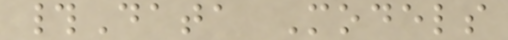#Data Models
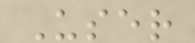User
